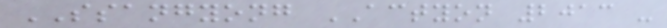SSANGYONG ACTYON 2013 -
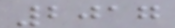2017
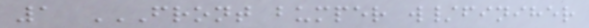1 FRONT BUMPER W/FINIHER
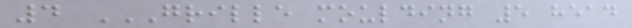4 GRILLE MOULDING 5 HEAD
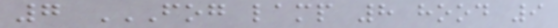7 FOG LAMP 8 HOOD 9
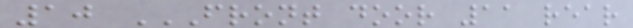10 FRONT DOOR 11 REAR
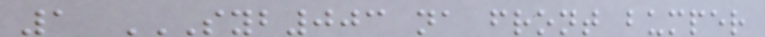1 SYB003 NA FRONT BUMPER
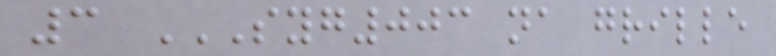3 SYG003 NA GRILLE
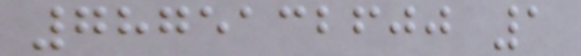7875132600 1
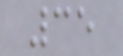35
